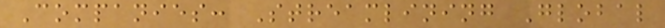Companies: Streamlining Global
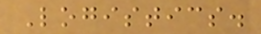Logistics.
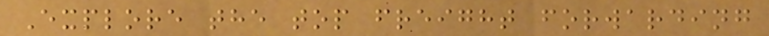Explore the top freight forwarding
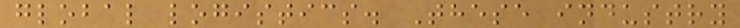global logistics. These industry
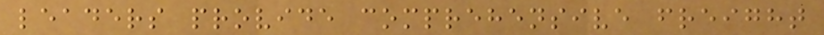leaders provide comprehensive freight
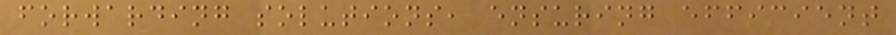forwarding solutions, ensuring efficient
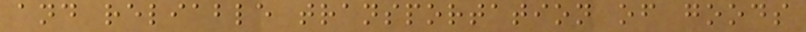and reliable transportation of goods
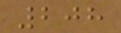208
